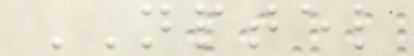NPTEL
